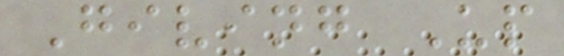Giving Up
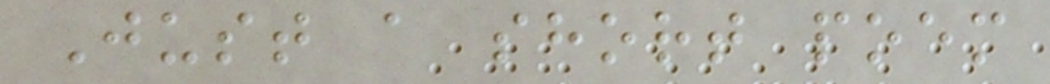Just a short poem
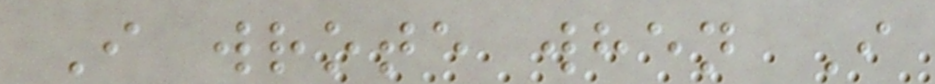I wrote when I
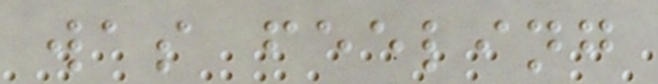was feeling
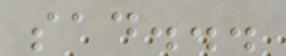sad...
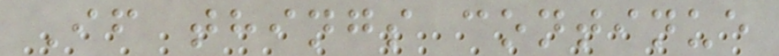If things continue
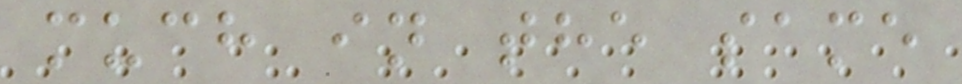much in the same
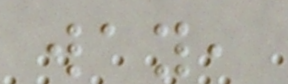way,
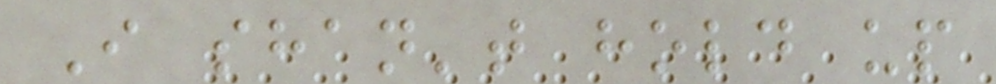I shan't hold up
